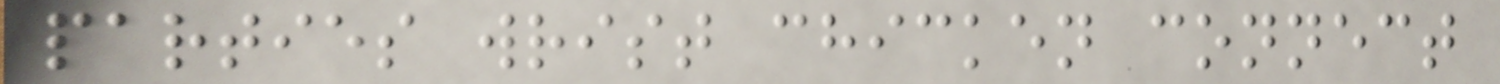parties wrist chicken connect
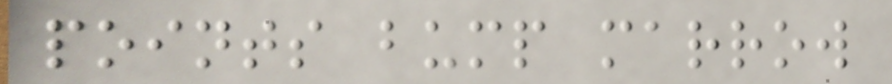points bump marrow
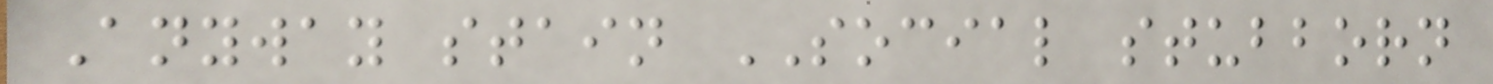Anyway stain SOCIAL stubborn
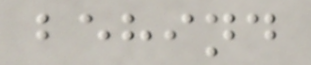behind
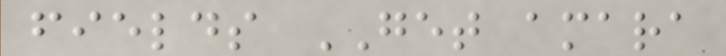fields GET amara
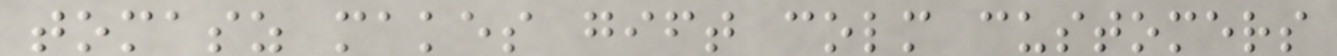tomasz makes gift colm customers
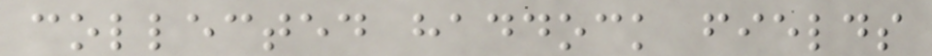collected haddock fields
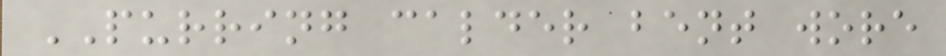PURRING calder bent wore
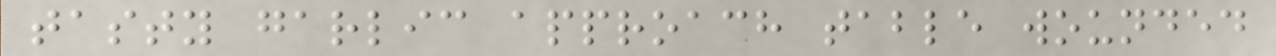tasty garlic approach table wounded
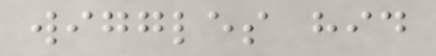wiggles hid
